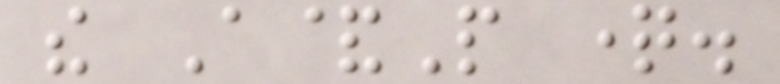the A&P question.
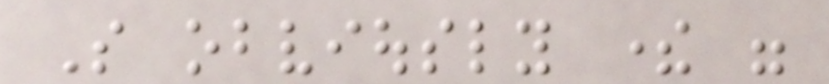So obviously there were
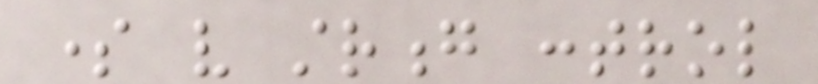some very strong control
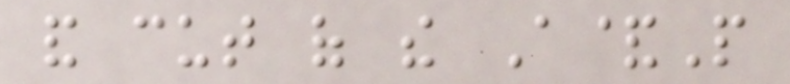and cut of the A&P
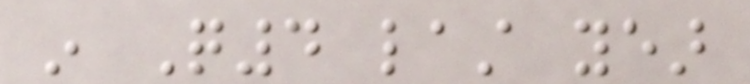in Q4 last year
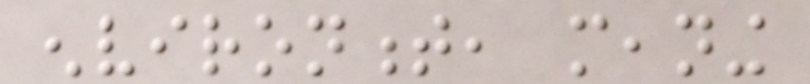environment, meaning
